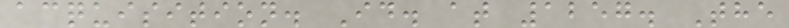acquisition. Id. at 1257. The
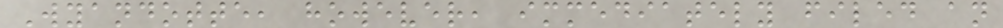Wyandotte, however, immediately filed an
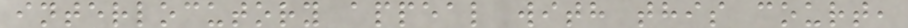interlocutory appeal with this court,
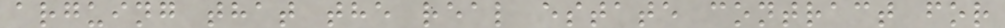arguing that the real estate contract for
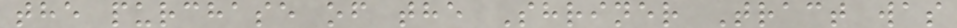the purchase of the Shriner Tract was
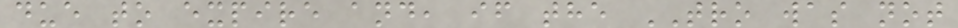due to expire and, if the TRO was not
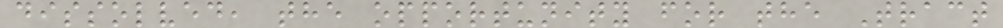dissolved, the opportunity for the Tract
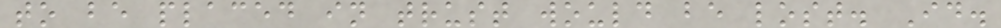to be placed in trust would be lost. Id.
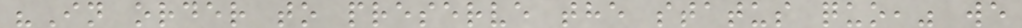"In order to preserve the status quo," we
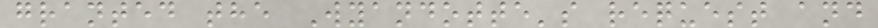granted the Wyandotte's request and
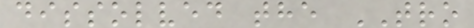dissolved the TRO
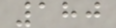180
